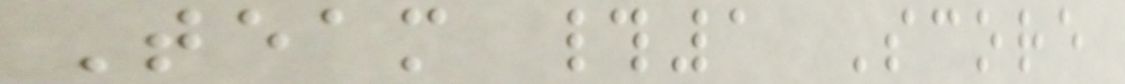Team #1 Score
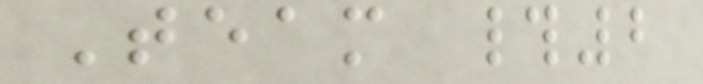Team #2
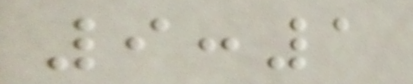9:1
